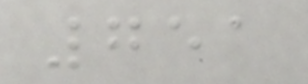751
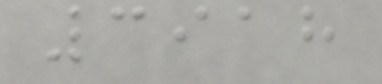3918
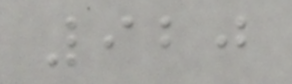920
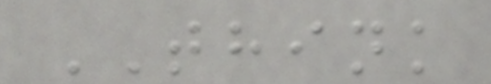THINK
